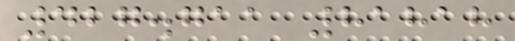427.711 81818
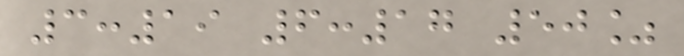3:19 6:17 50%
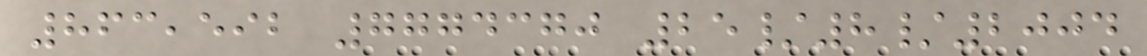863,592 7774370 25/8/2004
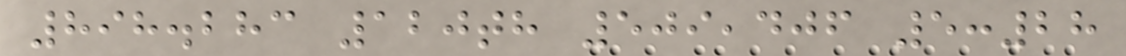898.283 120th 509,406 5:28
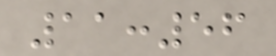11:56
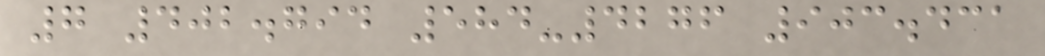7 402.794 584-4276 903.431
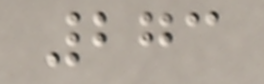273
